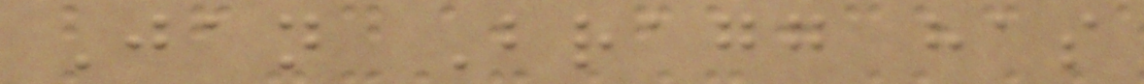Jan Bragg has
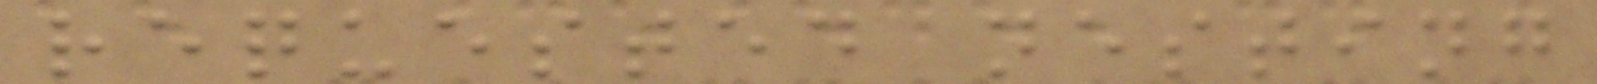requested nesting
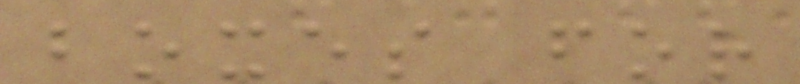boxes for
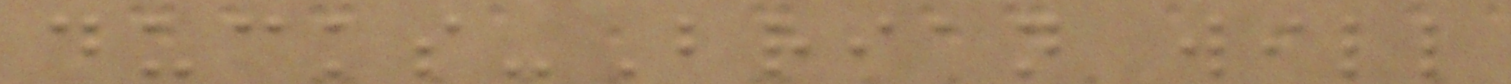ducks-Brian will
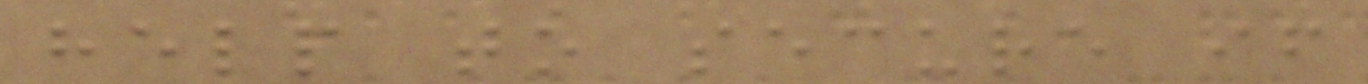help to secure if
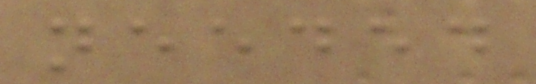needed
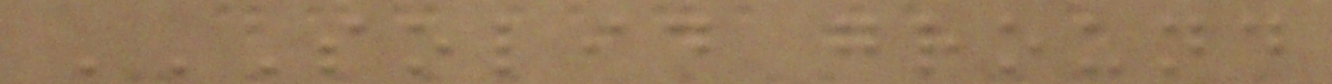SOLID GROUND
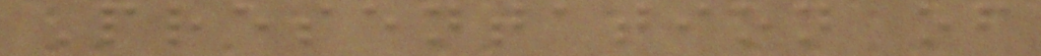Presentation of
